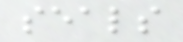seals
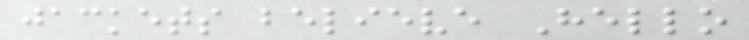jackets believe Hello
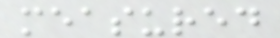measured
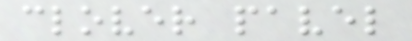clover pavel
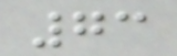73
